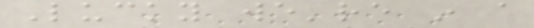Lucky we're in a
